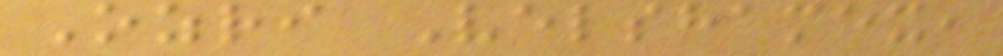Ozri Velshamex,
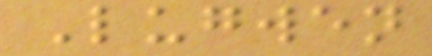Lugwen
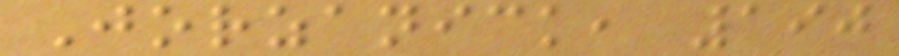Jorzanick, 190
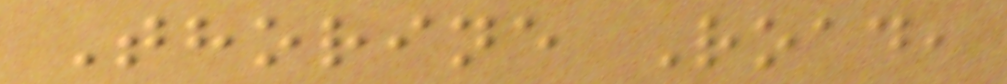Thorine Road,
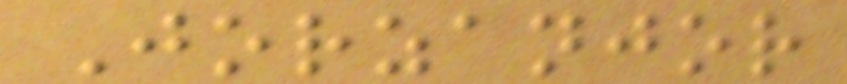Jorzanjor
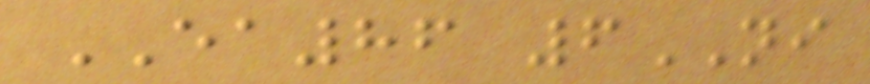EA86 6NI
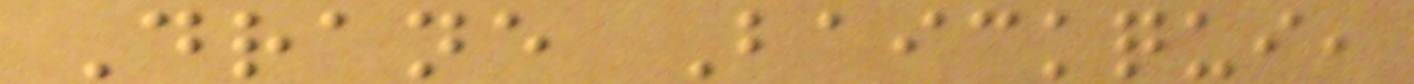Drane Baickqui,
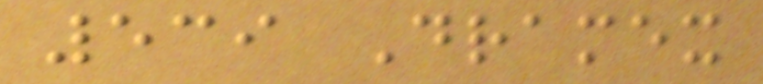539 Dramex
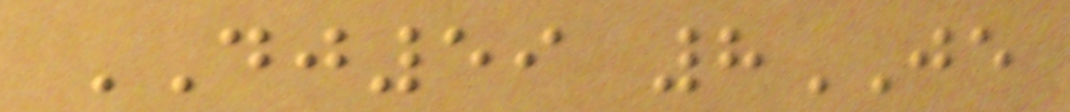DJ59 8JE
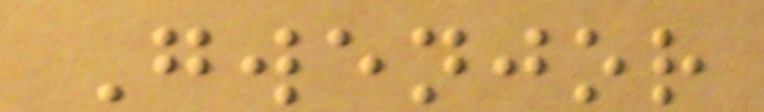Gwenjor
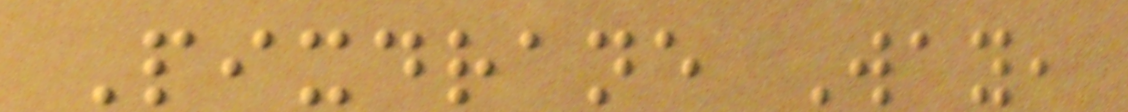Pixdrane Way,
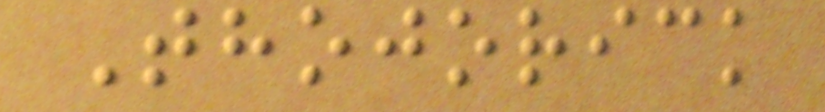Thojorick
